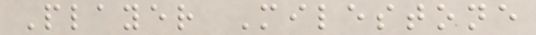Player Milestone
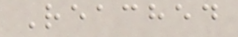Reached
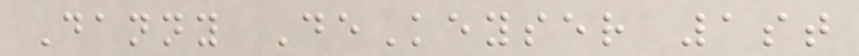Danny DeKeyser 1st
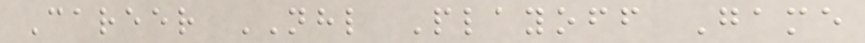Career NHL Playoff Game
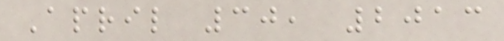April 30, 2013
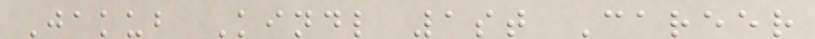Jakub Kindl 1st Career
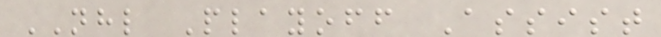NHL Playoff Assist
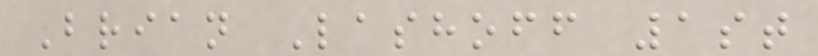Brian Lashoff 1st
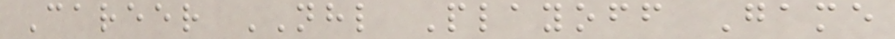Career NHL Playoff Game
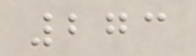273
